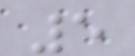5
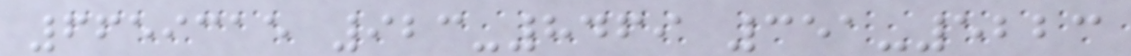6659315 923-8469 351-5223
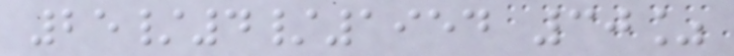25/4/1954 30%
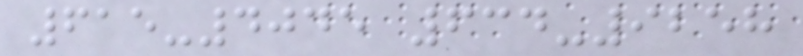615-4045 634-9258
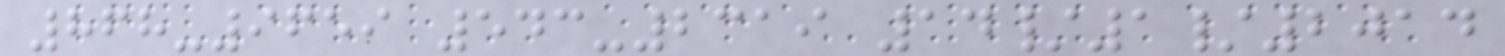868-9659 543-2319 14/1/2014
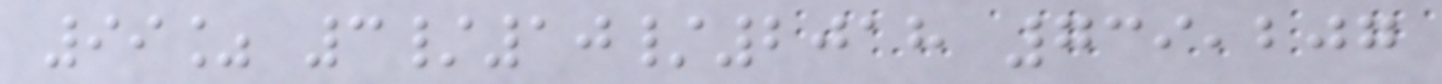99% 3/10/2018 739,207
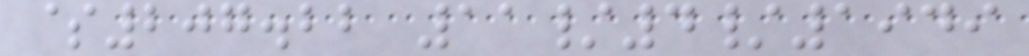$207.22 11/4/1949
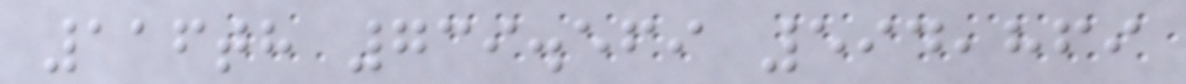116th 739.569 594,869
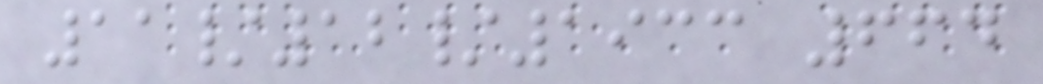11/12/1933 664
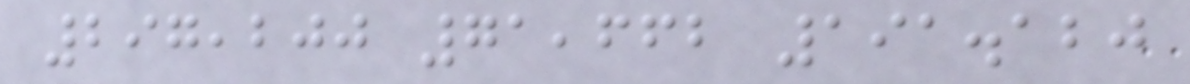297,200 71,662 191.120
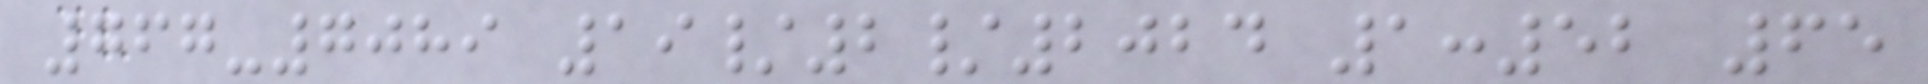767-7089 19/2/2024 1:52 65
